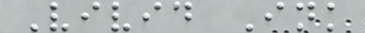Vivid Ink
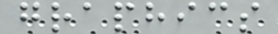graphics
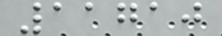11710
